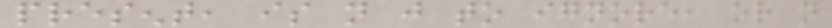present, is not just to ignore, or not
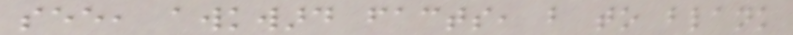see, awkward facts, but to blank
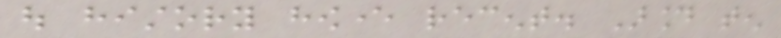out history however recent. Around ten
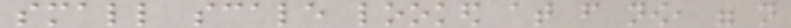small scale looked at from now, were not
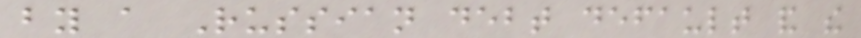by a Russian debt default and the
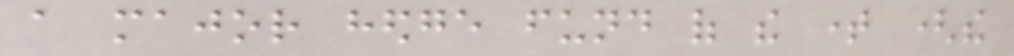a major hedge fund of the time (the
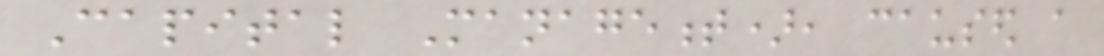Capital Management), caused a
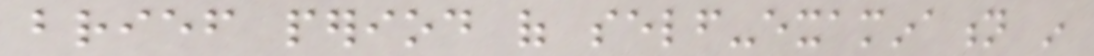brief period of self-examination in
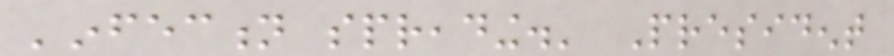'infection spreading.' President
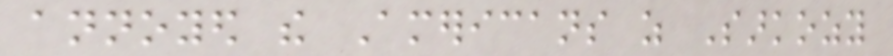annoyed the Americans as Sarkozy
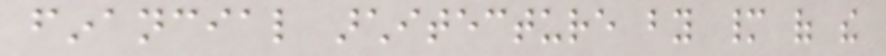financial architecture by many of the
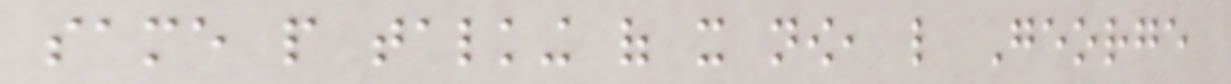same people talking of it now, like George
